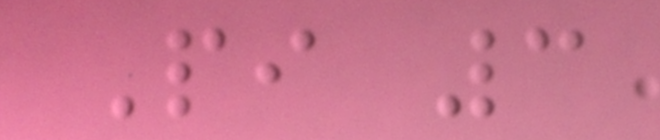Pi 3
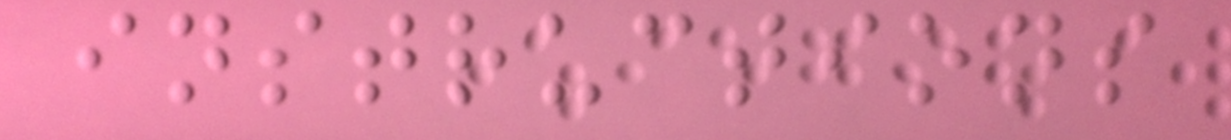instructions
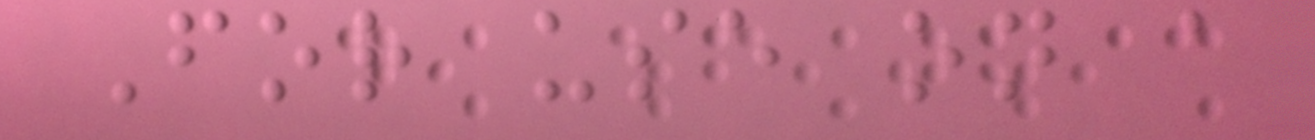For use on a
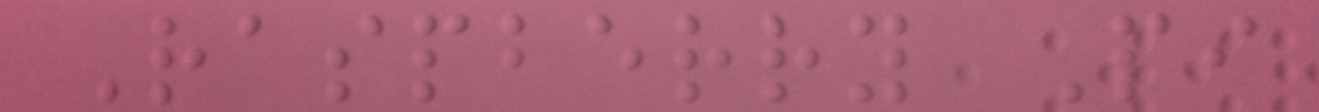Raspberry Pi
